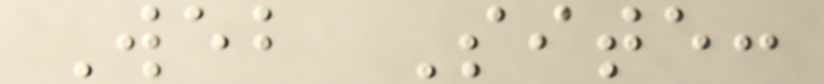Web Site:
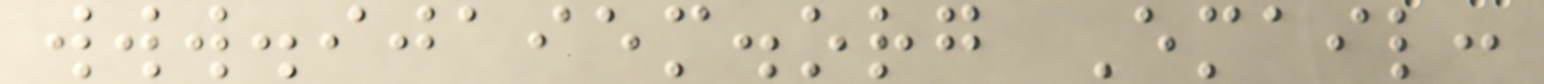www.ijaiem.org Email:
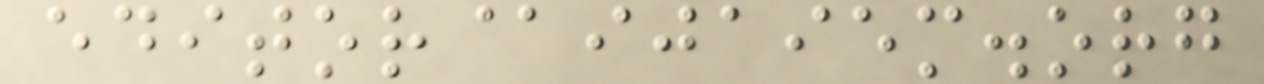editor@ijaiem.org
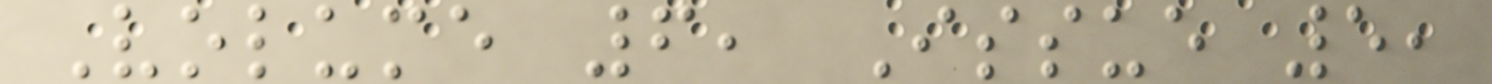Volume 6, Issue 5,
